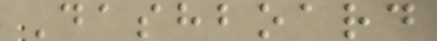Dashboard
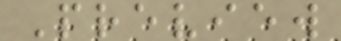Preview
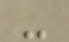-
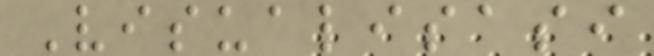Visualisasi
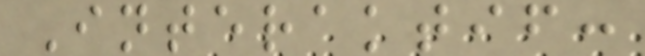Interaktif:
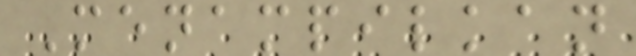Menampilkan
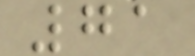71
